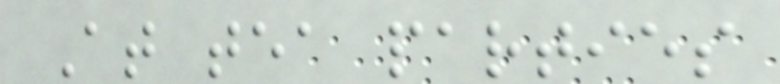At tea parties
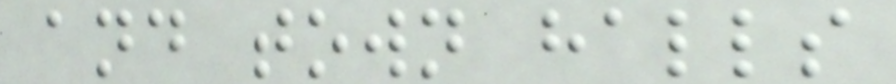and town halls
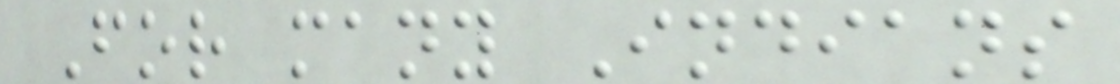For many Indians
